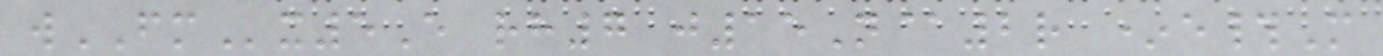wFMx5E rh7 j15N@2r *e#M
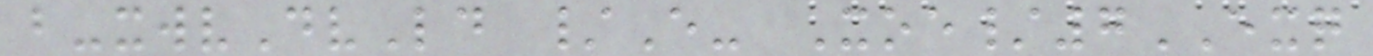b-xwvDvLd /E- Xoe/7EXQ
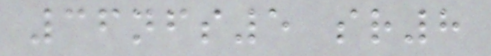36nfs5 sr8
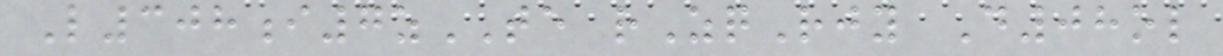L308i7zTE rZqRjy D08ol
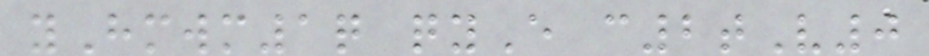yHmwm1q qyE c2tV0
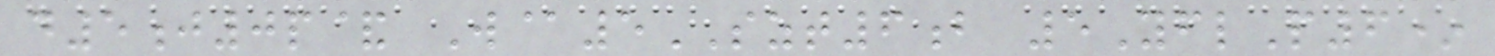d5j0p& W@5SZT6b 5YflP6*
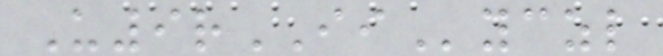U9rIIyczl
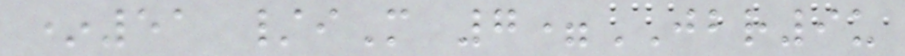*51 /iM 7=JBR9u
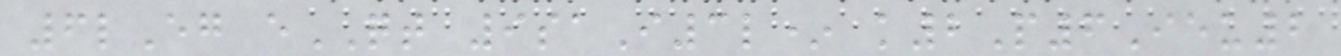6lEg eQT 9saI3l* k2P6Ieu2
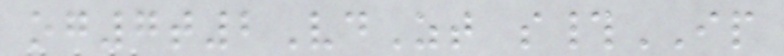og7t2VdZt s#IP
